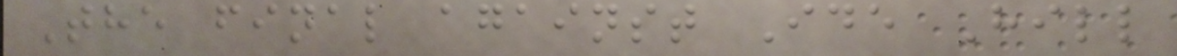The final against Ide Hill
